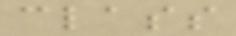class
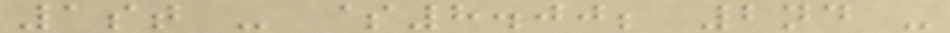1st - $8.00; 2nd -
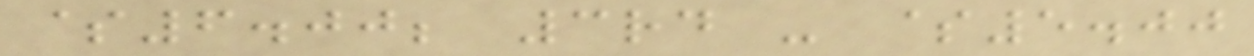$6.00; 3rd - $5.00
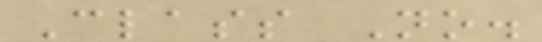Class No.
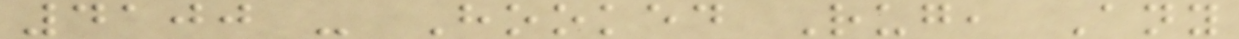4100 - Hooked Rug, Any
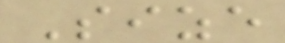Size
